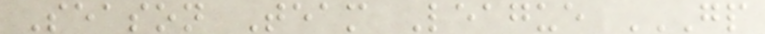Season Team League GP
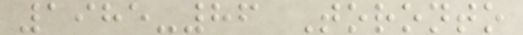1985-86 Toronto
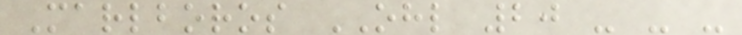Marlboros OHL 20 - - -
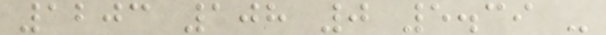1203 108 0 5.39 -
